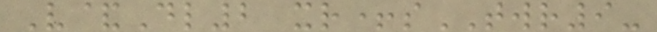V&Dl2 xr+sTWR9-
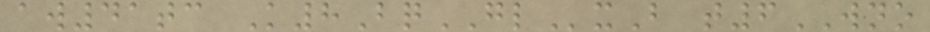aw41tc K8BqGLxB t6WNO
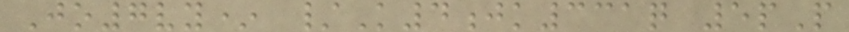Jo7vy* /K4jk331q 5pP
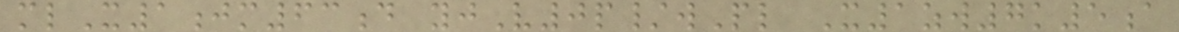mlX1jm63d yjV0p/wPl X1zw7k5a
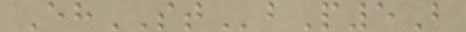EhSTbP5B
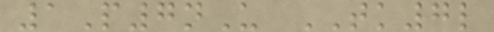1P7nU TK7l
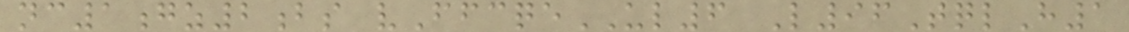nc1gz2bs vFfcqeUL6 L96TqlH1
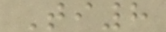Ti8
